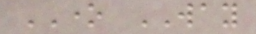ONE WAY
